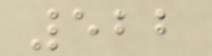522
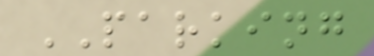PARKING
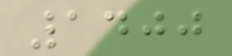1400
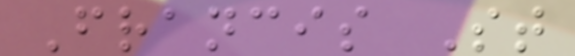Francis St
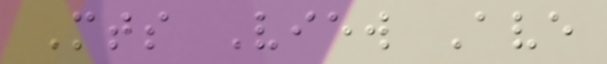Mts View Ave
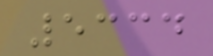5334
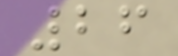26
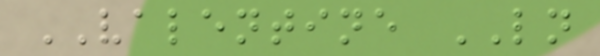VALENTINE LN
